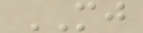MJ
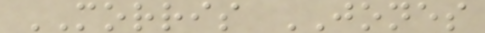MORRIS JONES
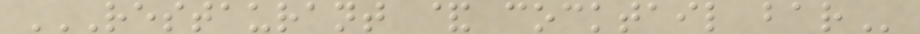RESTAURANT & COCKTAIL BAR
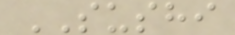SUSHI
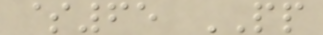$65 PP
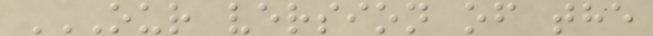OUR VERSION OF THE
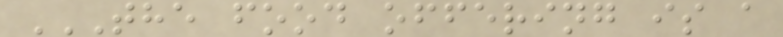THE FOOD OFFERING IS A
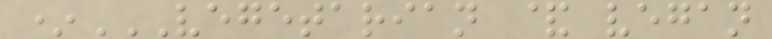*VEGETARIAN & VEGAN
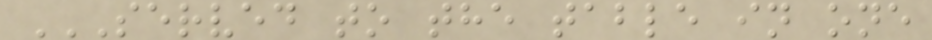SERVED TO THE TABLE IN ONE
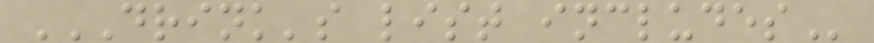DRINK'S LIST INCLUDES
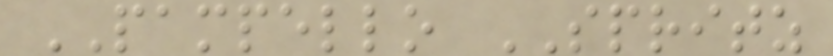PAMPELLO SPRITZ
